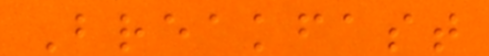Breakfast
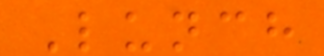Lunch
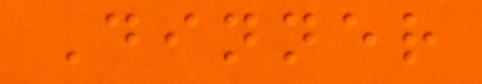Dinner
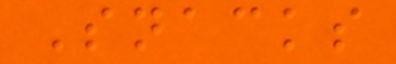Snacks
